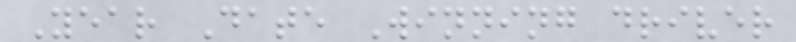Year Date Winning driver
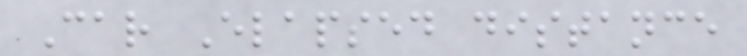Car Elapsed distance
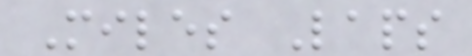Miles Laps
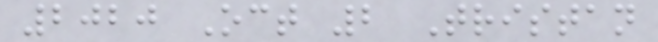2020 Oct 2 Tristan
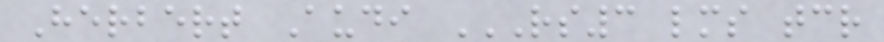Herbert Audi RS3 LMS TCR
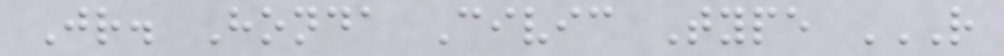Jr. Honda Civic Type R
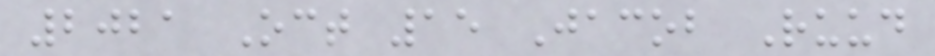2021 Oct 15 Jacob Ruud
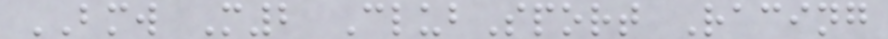BMW M2 ClubSport Racing
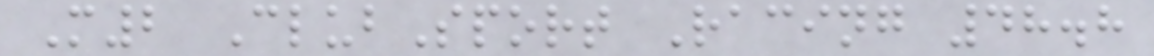M2 ClubSport Racing 48.8
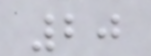20
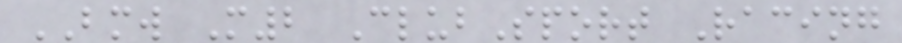BMW M2 ClubSport Racing
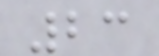23
